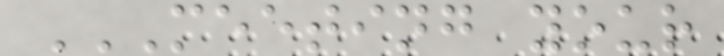MEETING YOUR
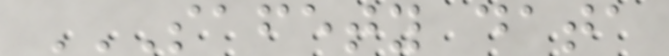SAFETY DATA
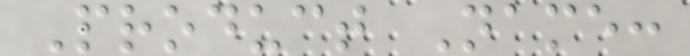Product Name:
